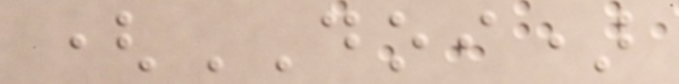(DOI)
